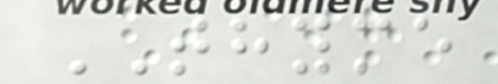THYME
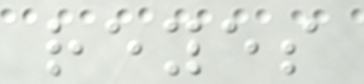reyes
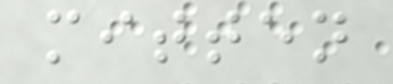mitten
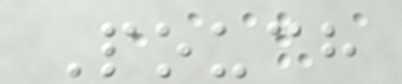Pouch
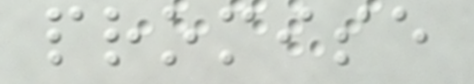promise
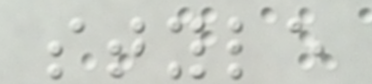style
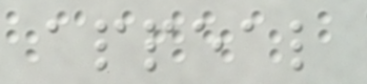appeal
